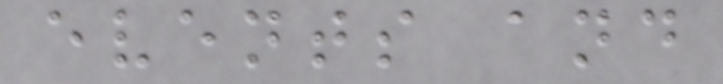events and
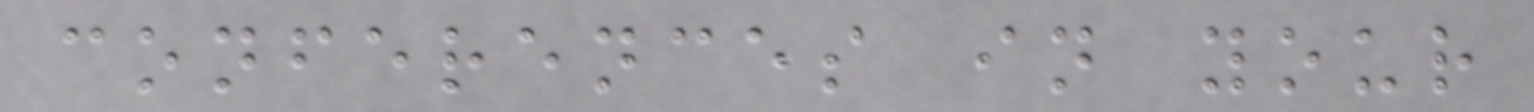conferences in your
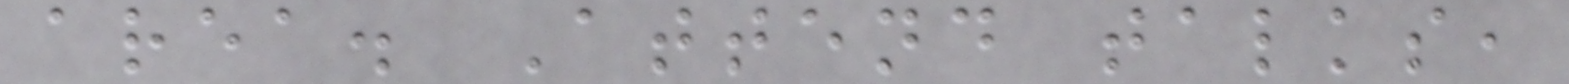area. Attend talks,
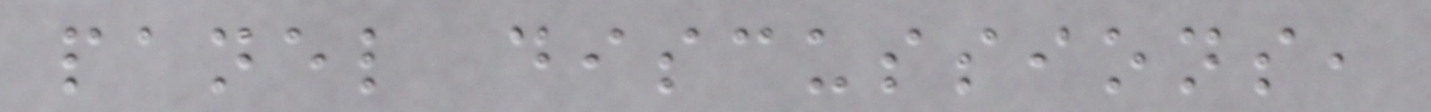panel discussions,
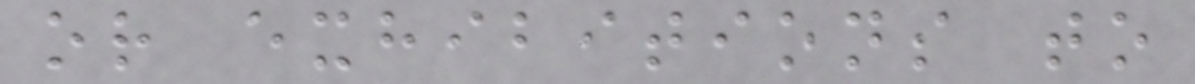or exhibitions to
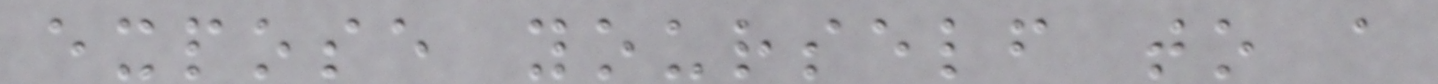expose yourself to a
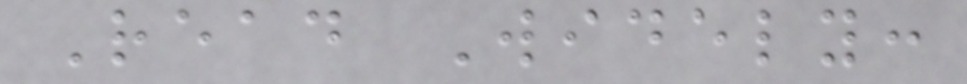Read Widely:
